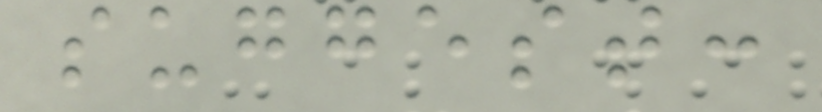suggest:
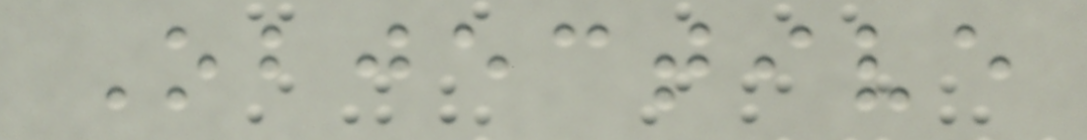Objective
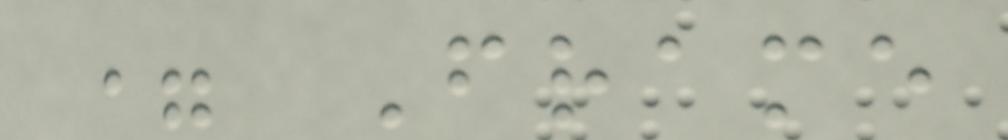= Frame
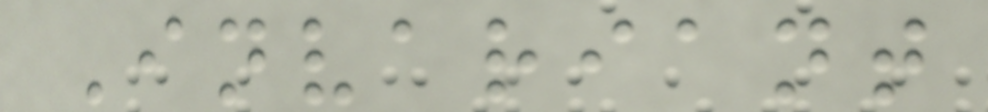Invariant
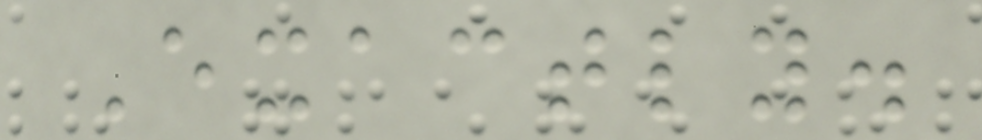Exactly.
